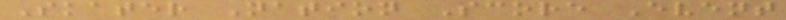Skater Nation Score Event
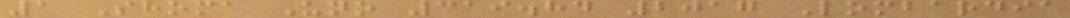1 Shoma Uno 319.84 2017 Lombardia
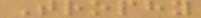Trophy
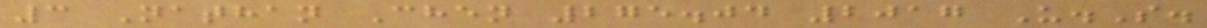3 Nathan Chen 275.04 2017 U.S.
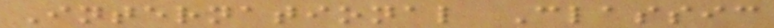International Classic
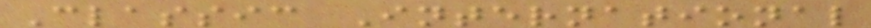Classic International
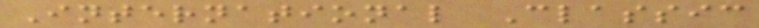International Classic
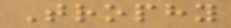Trophy
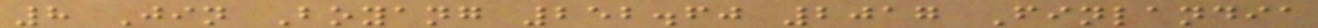8 Jin Boyang 252.60 2017 Finlandia
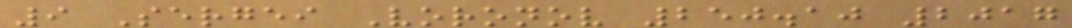9 Sergei Voronov 250.10 2017
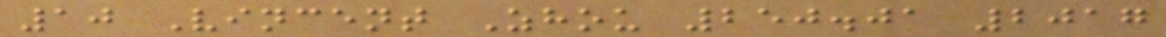10 Vincent Zhou 250.01 2017
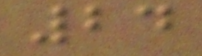24
